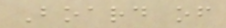Board of
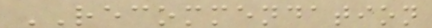RECOMMENDATION
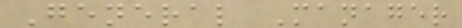General Manager
